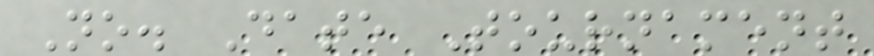No. Date Tournament
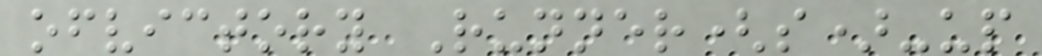ofvictory Runner(s)-up
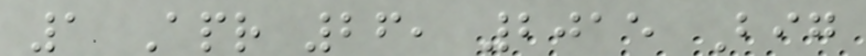1 Apr 26, 2015 Big
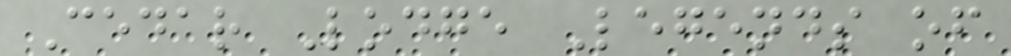Cedar Lodge Legends of
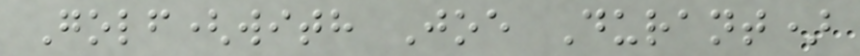Golf(with Joe Durant)
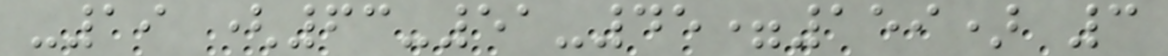-19 (63-51-45=159) 3
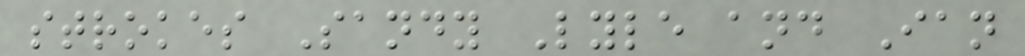strokes Sandy Lyle and Ian
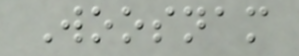Woosnam
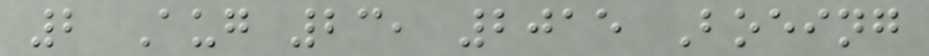2 Aug 23, 2015 Boeing
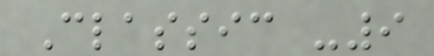Classic -9
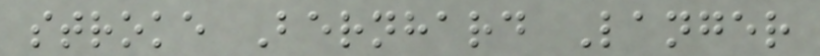stroke Bernhard Langer
